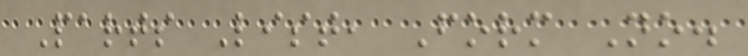Parts List, Form No.
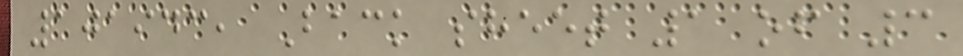101943, Back sheet 1 of 3
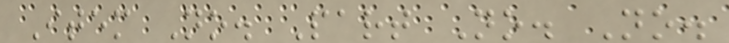Item No. Part No. No.
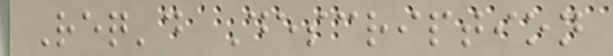Req'd Description
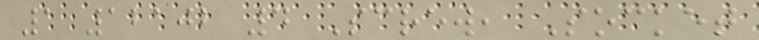1 12102 4 Screw, Socket
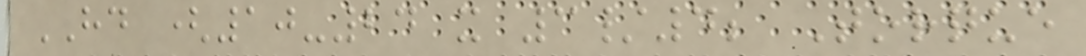HD (10-24 x 3/4; Torque
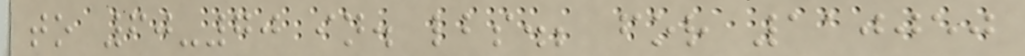to 60-70 in. lbs.; for 110050
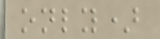only)
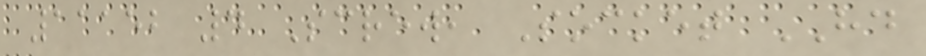11152 4 Screw, Socket HD
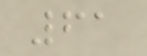61
